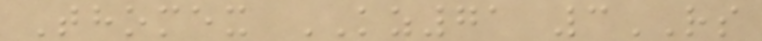Thomex KZ71 3RS
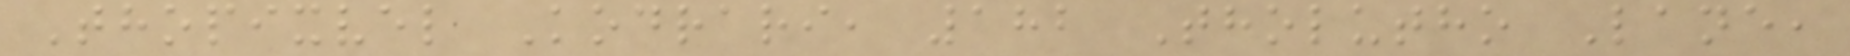Thopixvel Kodrari, 182 Tholutho Lane,
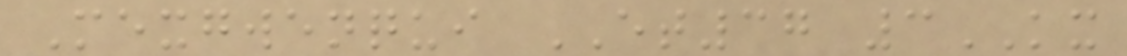Mexgwenqui ET37 3KX
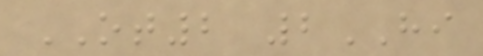OT2 2HI
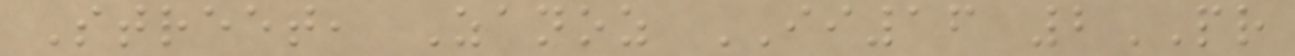Street, Zanoz II16 2PR
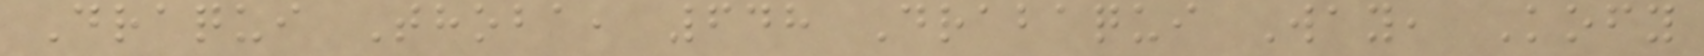Draqui Thoba, 648 Drabaqui Way, Kofy
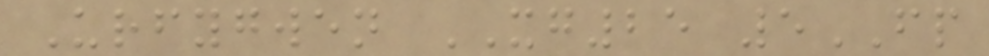Urfygwen XG25 5FP
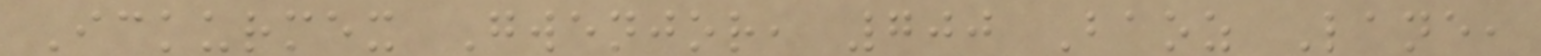Ickurmex Gwenjor, 700 Baoz Lane,
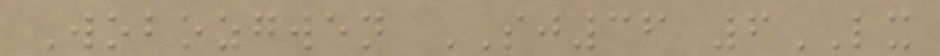Wobozgwen SJ36 6LX
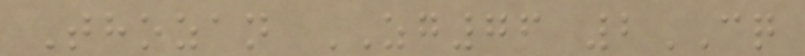Thozan ZG76 2CQ
